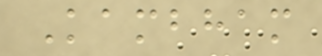Kambham
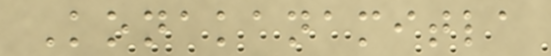Konakanamitla
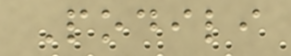Podili
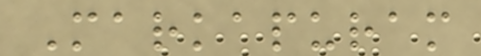Markapuram
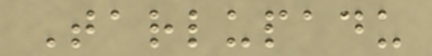Tarlupadu
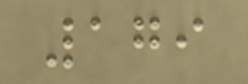179
